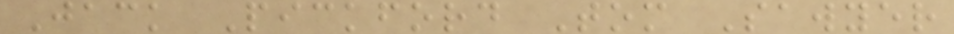Jack Pickford Tom Sawyer
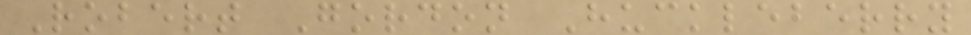Robert Gordon Huckleberry
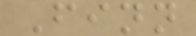Finn
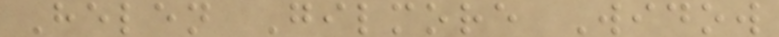Helen Gilmore Widow
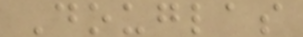Douglas
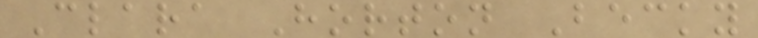Clara Horton Becky
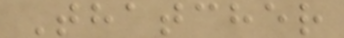Thatcher
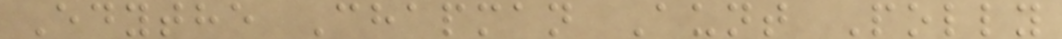Edythe Chapman Aunt Polly
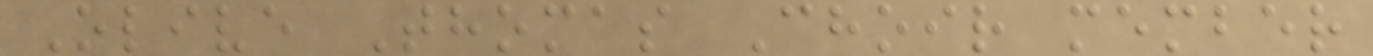Olive Thomas Choir member
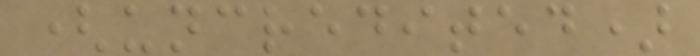(uncredited)
